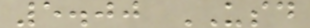5.00 USD
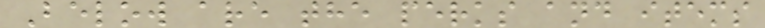Below are the perks and items
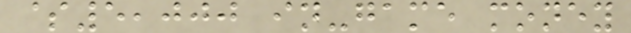$5,000 in-game money
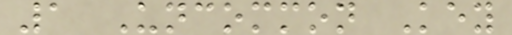1 Uncommon Key
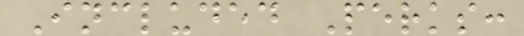Included Perks:
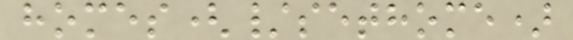homes(/sethome)
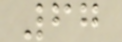67
